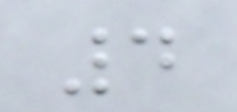4
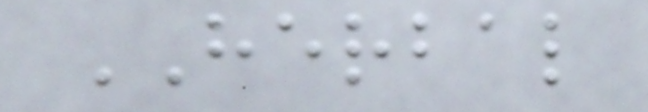HERBAL
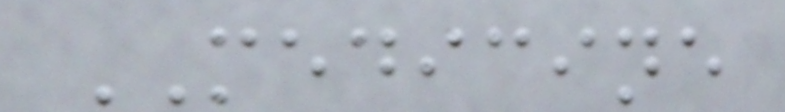MEDICINE
